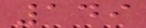149
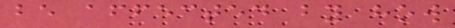be affected by how
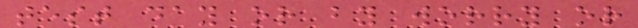test day or by worry or
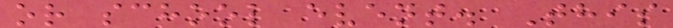or school event. This
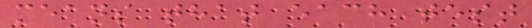means that each test
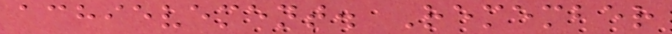achievement. Remember
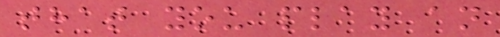that you play an
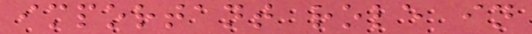important role in
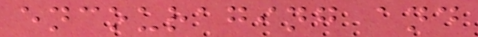encouraging and
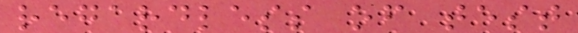regardless of test
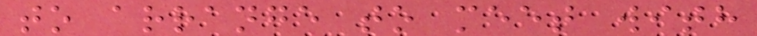to arrange to meet with
